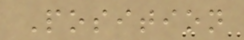Position
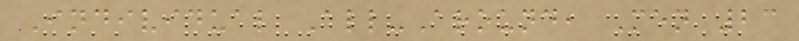Individual All-Around, Men 23
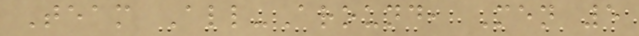Team All-Around, Men 5
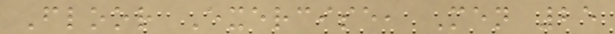Floor Exercise, Men 25
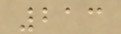213
